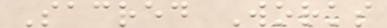Sacred Works
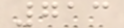713
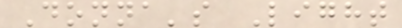Donna's Light
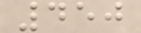450
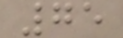75
